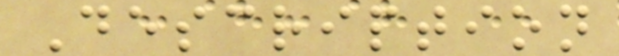Description
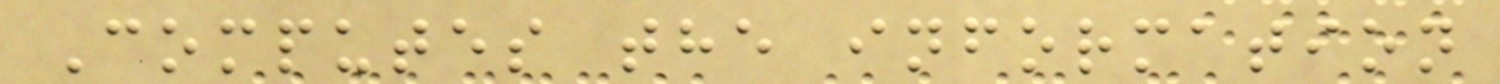Computes the information
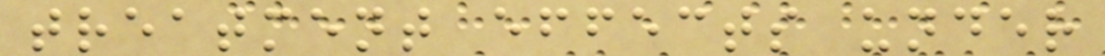treatment effects under
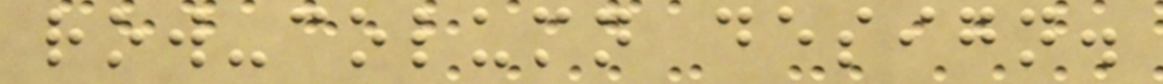row-column design.
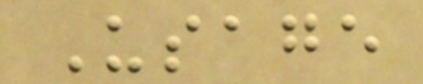Usage
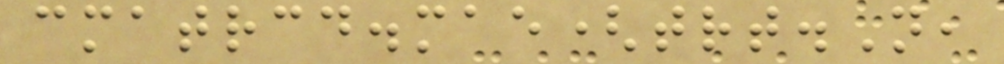cmatrcd.mae(trt.N,
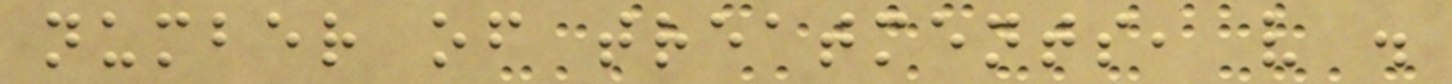number of treatments, v .
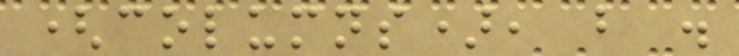(columns), b .
